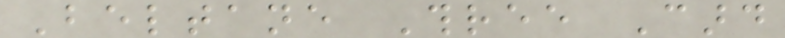Beltane Three Card
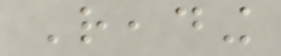Reading
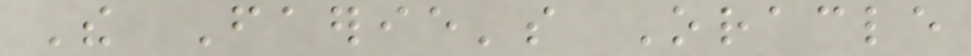The Faerie's Oracle
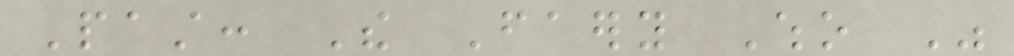Past: The Faery Who Was
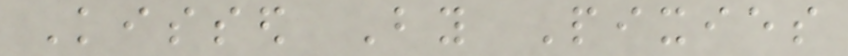Kissed By Pixies
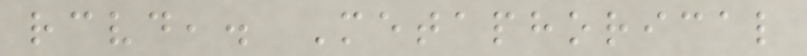received,. Metaphorical
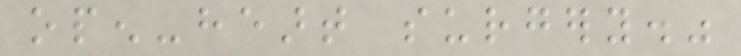open-heart surgery."
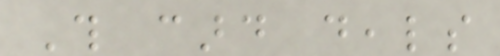This card deals
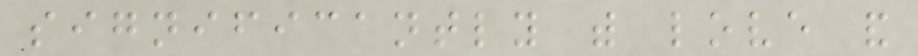significantly with love and
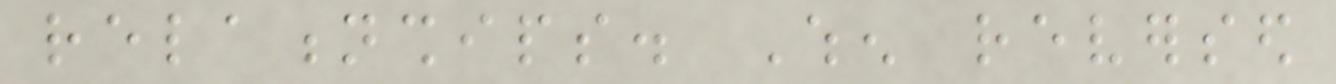relationships. When reversed
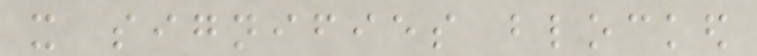it signifies blocked
